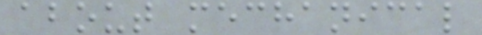about mechanical
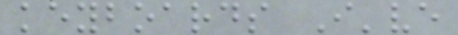keyboards I've
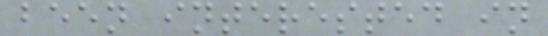been interested in
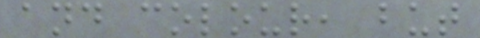and colour, but
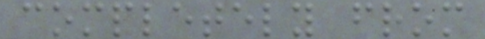completely from
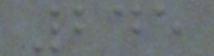245
